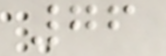76
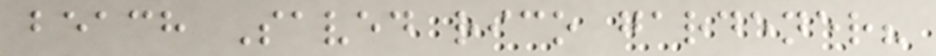beach Saved rico gardener?
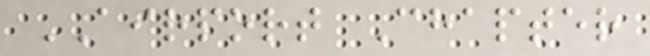AIRPORT Chapter
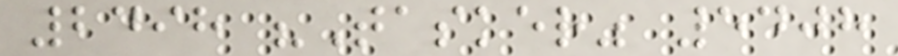2498 "Tasker" 5408
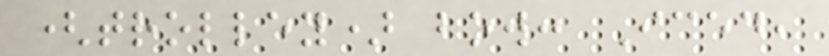(trolley) bow: Iced,
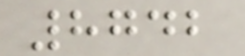8742
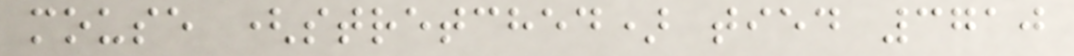mouse (stretched) tied 3710
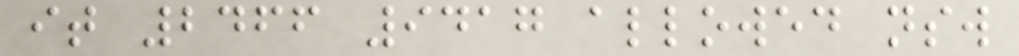it 2466 9417 allowed nsw
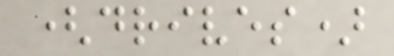(drives)
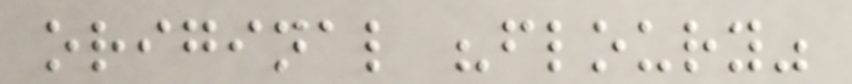original "floury"
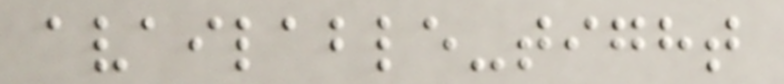available-tight
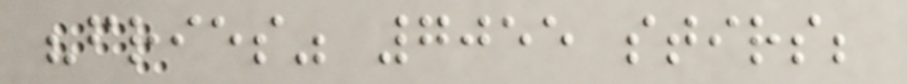"fries" 7055 stirs;
